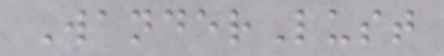WanderLust
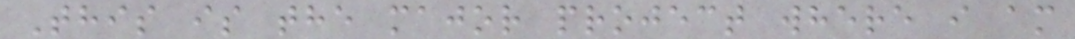This is the major project where i am
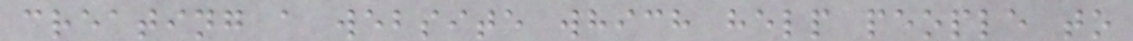creating a website which help people to
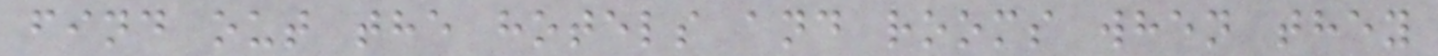find out the hotels and rooms when they
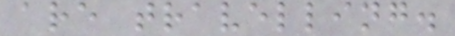are travelling.
